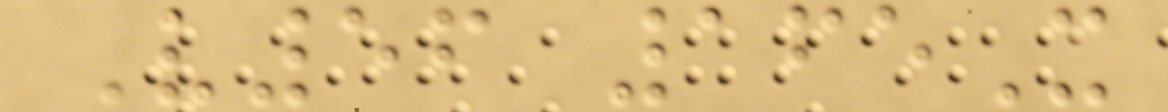V56 165X
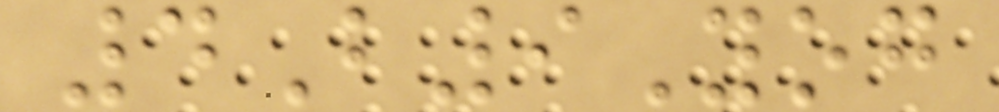4B9Yog
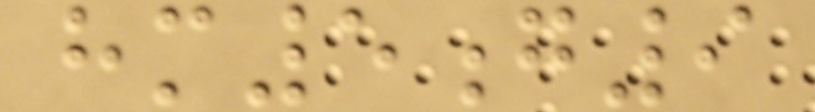hm5g9
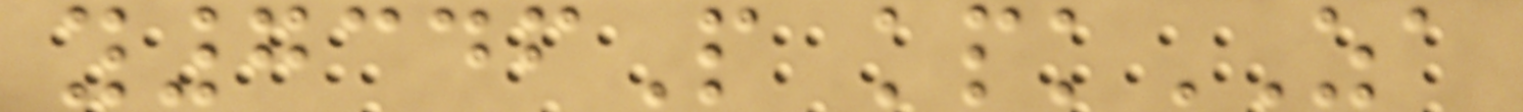y7346P kpkZA
